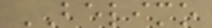BELIMO
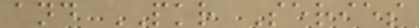and PKR Series
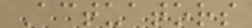Actuators
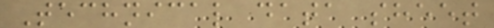Technical data sheet
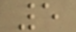5
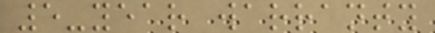5-year warranty
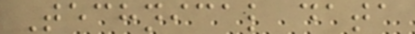Technical data
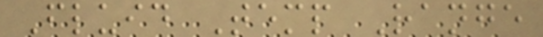Fluid Temp Range
